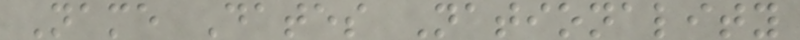Name Dates Nationality
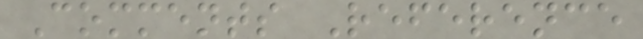Comments Reference
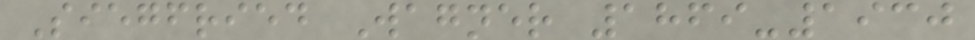Siegfried Wagner 1869-1930
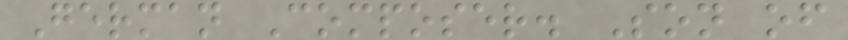German Composer. Son of
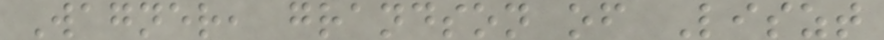Wagner, grandson of Liszt
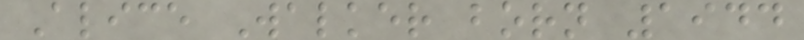Alice Walker born 1944
